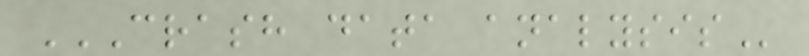CRASH DATA ANALYSIS
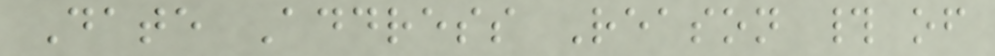Date Address Reason # of
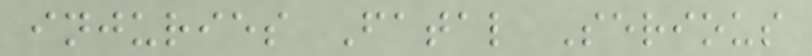injuries Fatal Serious
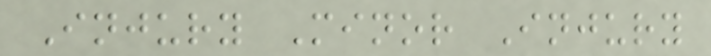Injury Minor Injury
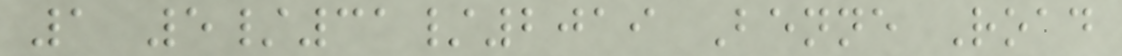1 5/31/2019 Benne Road
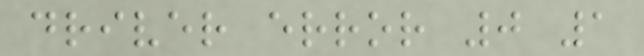driver error 0 1
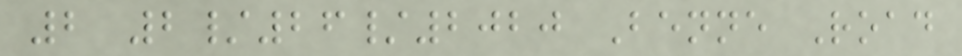2 2/26/2020 Benne Road
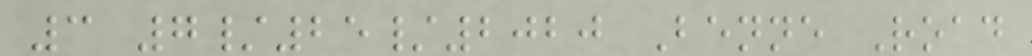3 7/25/2020 Benne Road
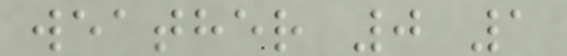weather 0 1
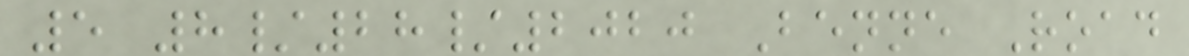5 8/28/2020 Benne Road
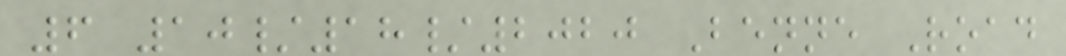6 10/18/2020 Benne Road
